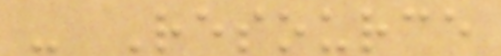- Resource
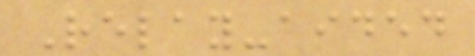Relay-aided
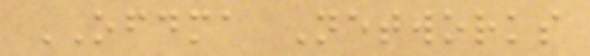OFDMA Networks
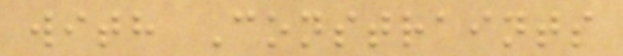with Constraints
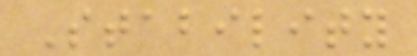Stability
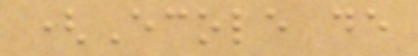(Ecole de
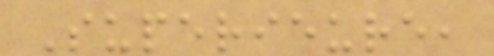Superieure,
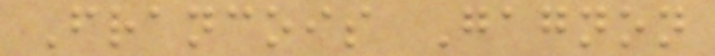Francois Gagnon
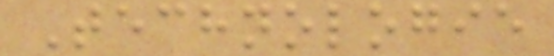Technologie
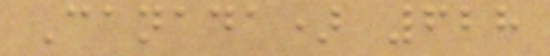Canada) 628
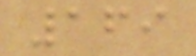169
